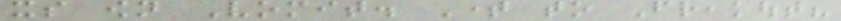its own Vomit. Time to Freakout?
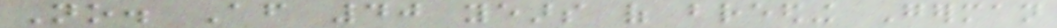No. After 40 years of breeding German
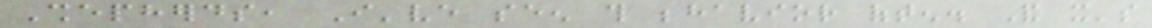Shepherds, I've seen this behavior often. And it's
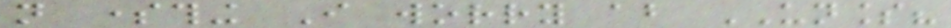not something I worry about UNLESS?
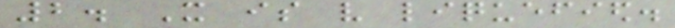2. It is very liquefied.
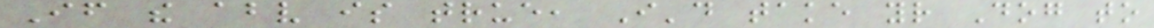If the above is true, I'd take your Dog to
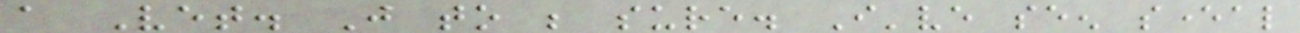a Vet. Just to be sure. I've seen several
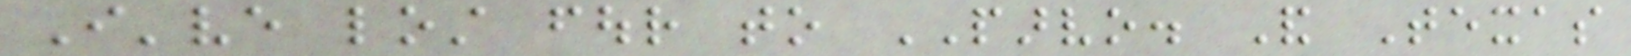I've lost four to PARVO. And Texas
